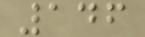146
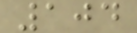104
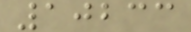10233
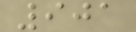901
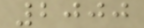2000
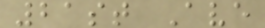21st Ave
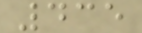435
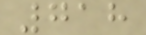718
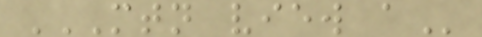MTN VIEW A
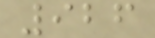926
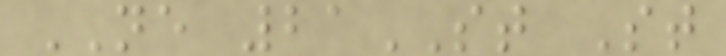NE 21ST St
